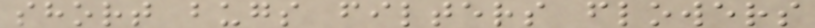short bugs filters flowers
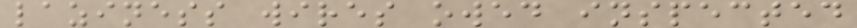laziness wires owed inspected
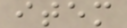item
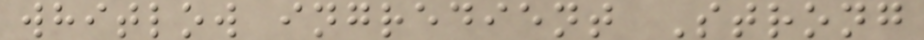whitlow ingredient Strong
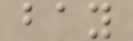bay
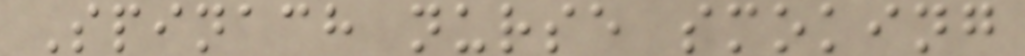Spinach nurse smoking
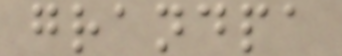grandpa
